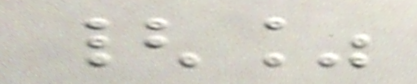{%
